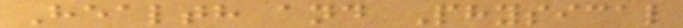Health and Physical
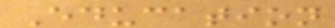Education
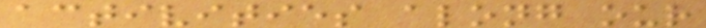activities along our
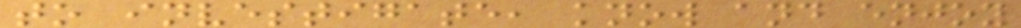to investigate, know and enjoy
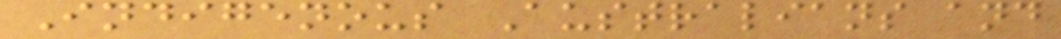Indigenous Australians and
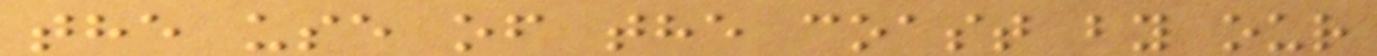the use of the coast by our
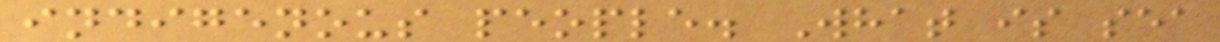indigenous people. What is sea
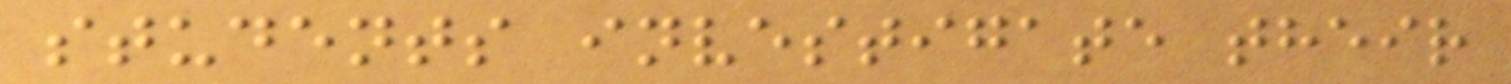students investigate their
